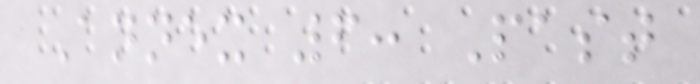Annex 6: Past
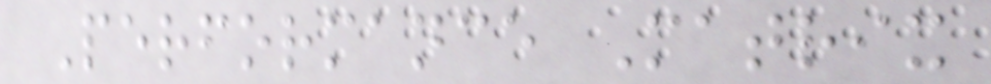Performance Matrix
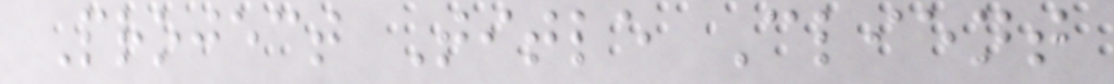Project Title Client
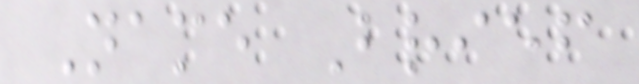Name Brief
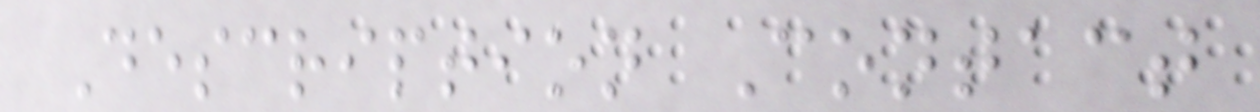Description Contact
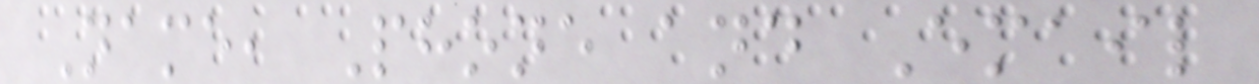Name, Phone and Email
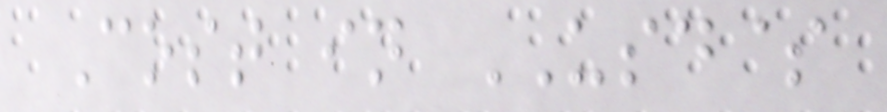Cost in USD$
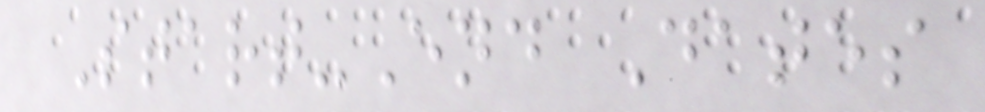Start-End Dates
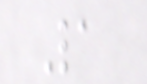1
